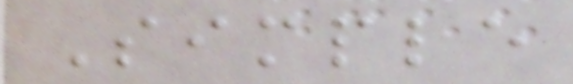Simple
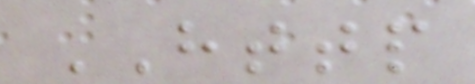HTTP
